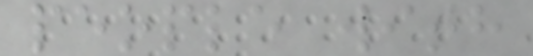people with
